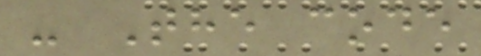- The code
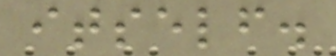itself.
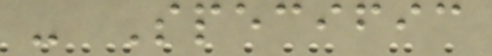- Specific
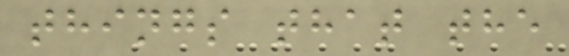things that the
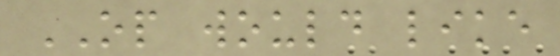OP would like
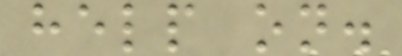help on.
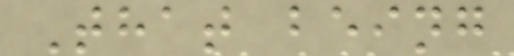That being
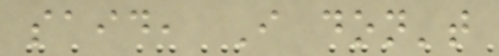said, I don't
